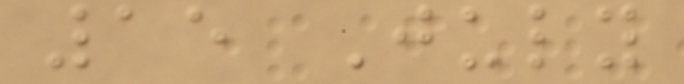15 July
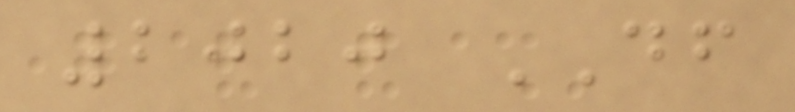2020 DF
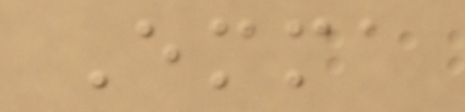Emma
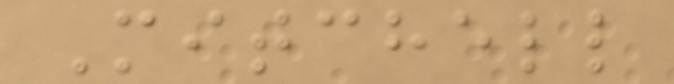Mitchell
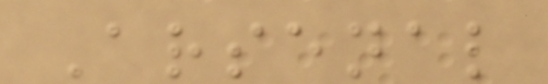Arsenal
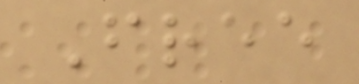Free
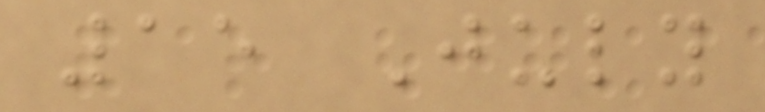15 July
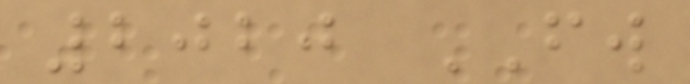2020 FW
